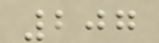207
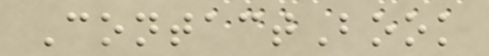ContactBook
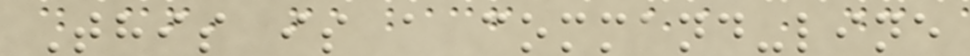This is a command-line
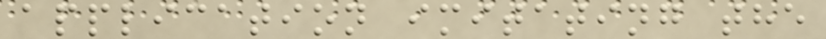application imitating the
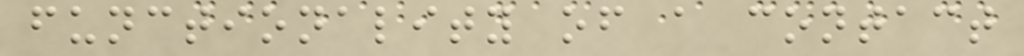functionality of a contact
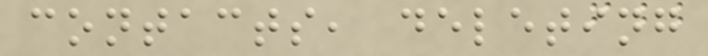contacts, deleting
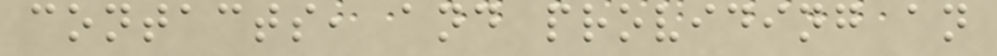contacts, and providing an
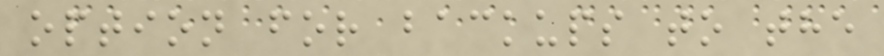option for backups to the
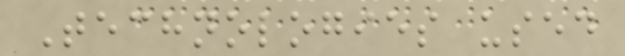Technologies used
